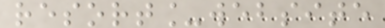resort_website
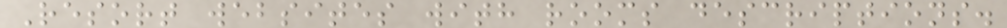Resort websites with rooms descriptions.
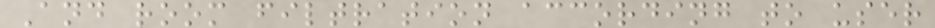And room filtration according to user
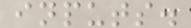inputs.
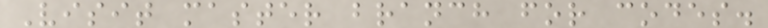Visit master branch for codes.
